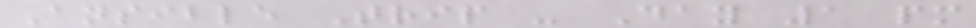Ansible Trip - Day 1 pm
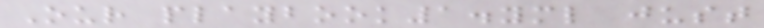Our playbook1.yml just
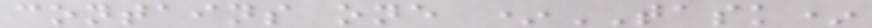contains one *TASK*
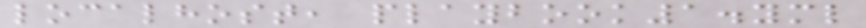localhost, playbook1.yml
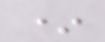*
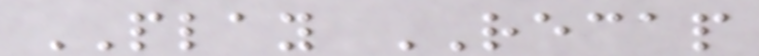PLAY RECAP
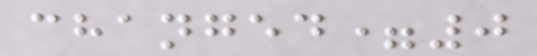changed=0
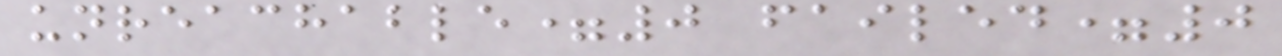unreachable=0 failed=0
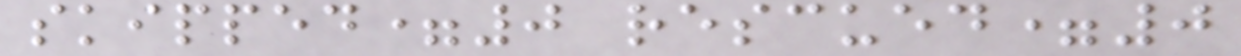skipped=0 rescued=0
